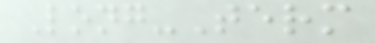Long-Term
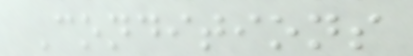Conditions
